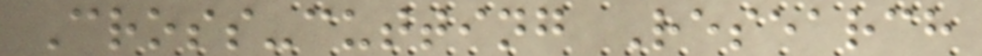Cross-cutting Research
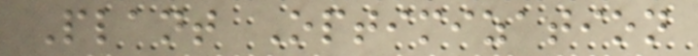Plant Optimization
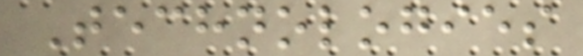Technologies
